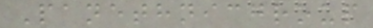Panethnicgroup
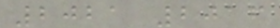2021 2016
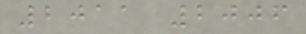2011 2006
